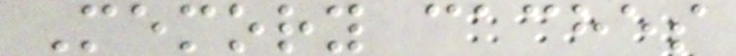Memory caches
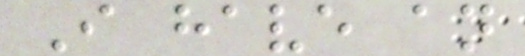I have an
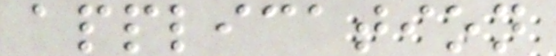application
